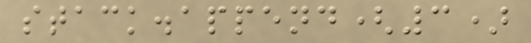stack.append(3)
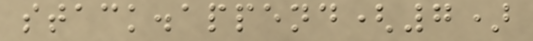stack.append(7)
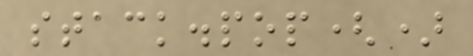stack.pop()
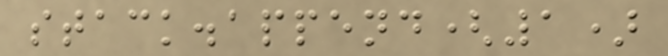stack.append(1)
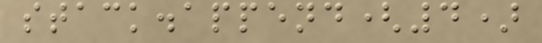stack.append(4)
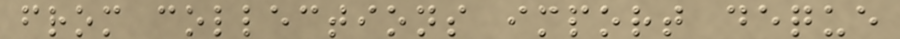from collections import deque
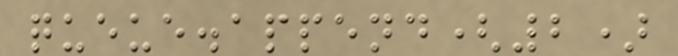queue.append(2)
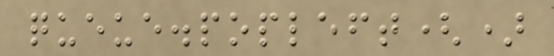queue.popleft()
